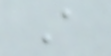A
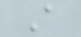A
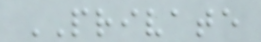PRIVATE
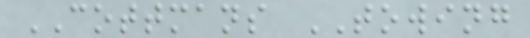COTTMANS TOWING
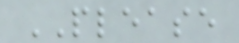PLEASE
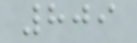809
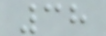38
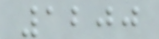1200
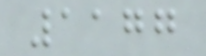1177
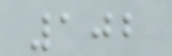102
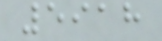5918
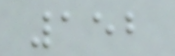152
